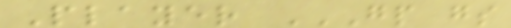Player GP GS
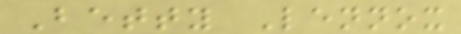Betty Lennox
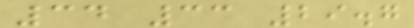34 33 29.7
